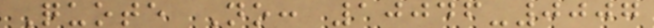Quote No: 10046-0007
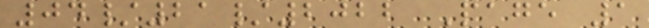04/21/2022 Page 1
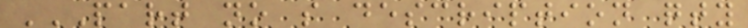PART NO S DESCRIPTION QTY
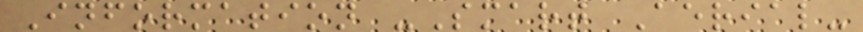Information -Smart Aerial-
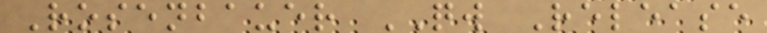Rosenbauer QW Release
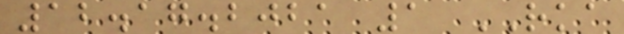12.17.2021 1 RKA
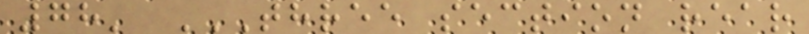78' THREE SECTION REAR
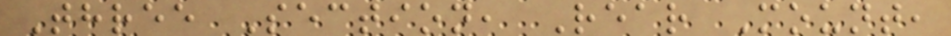Three Section, Rear Mount,
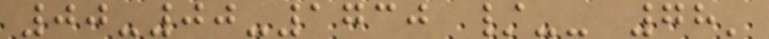00-00-1730 /-- 78'
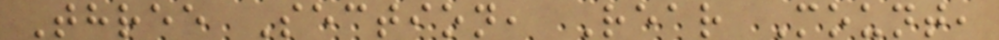Three Section, Rear Mount,
